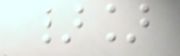}]
